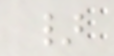}
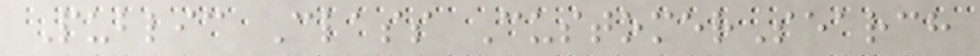Public Class CustomerSearch
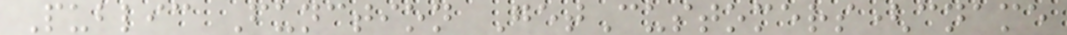Public Function GetCustomers(cname
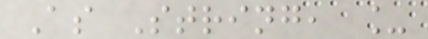As String, _
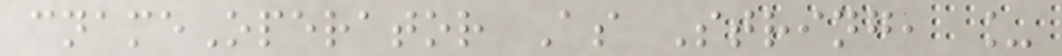cnameOperator As String, _
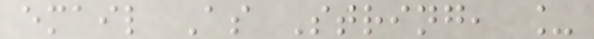email As String, _
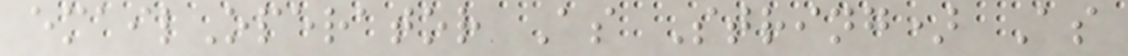emailOperator As String) As
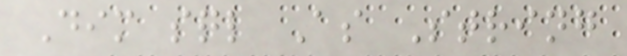Dim sql As String
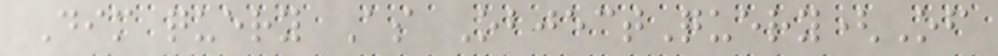Dim query As ObjectQuery(Of
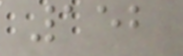152
